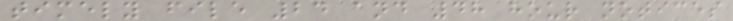timely file 24 and 48 hour notices
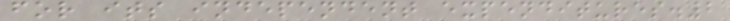for its independent expenditures.2
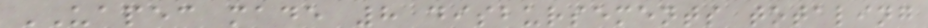UAPEC made 8 disbursements totaling
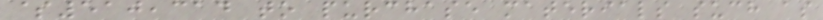$510,314 to purchase materials such as
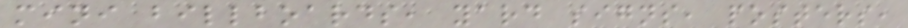mini billboards, yard signs, posters,
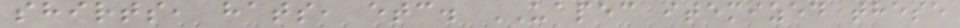shirts, hats, etc. UAPEC itemized these
